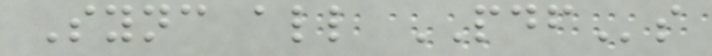Sync all PDFs
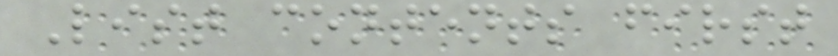List contents first
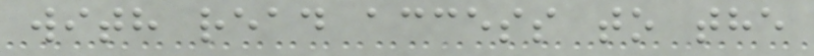with read access to the
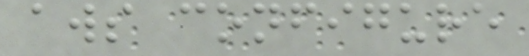aws configure
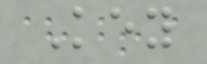Key
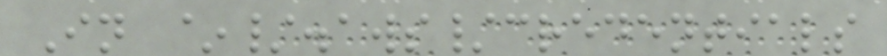In ~/.aws/credentials
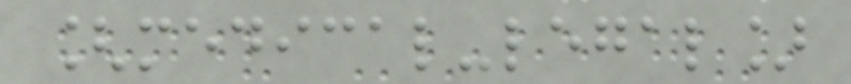[medical-legal]
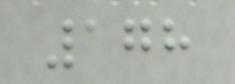178
